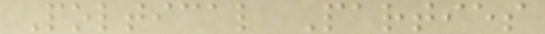Poltical Parties
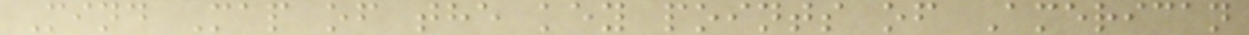Mind Map of the key points of American
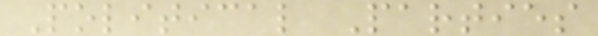Political Parties
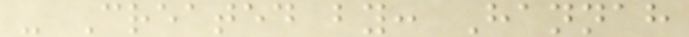- Created by: Hannah
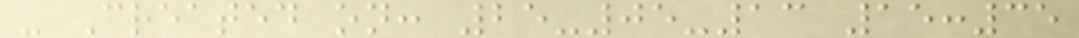- Created on: 25-05-13 15:35
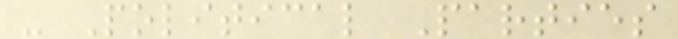- Political Parties
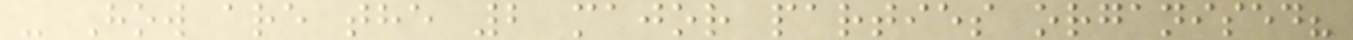- How are the 2 major parties organised?
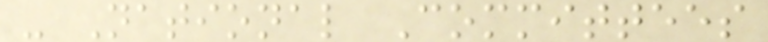- National Committees
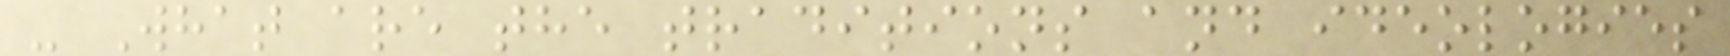- What are the traditions and ideologies
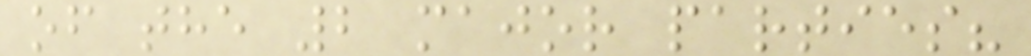of the 2 major parties?
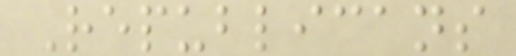Republicans
